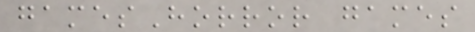gamesHorror games
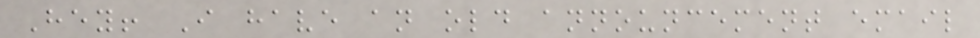Hey! I have an old announcement email
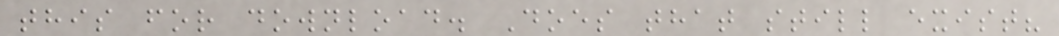this for download. Does that still exist?
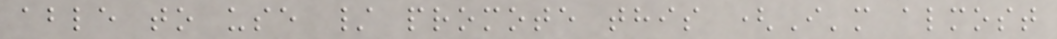able to use / promote this (I'm almost
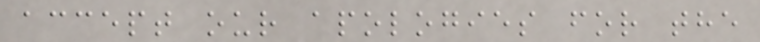accept our apologies for the
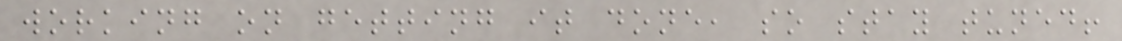working on getting it done, so stay tuned!
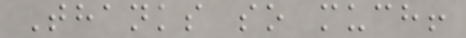Thanks so much!
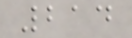214
